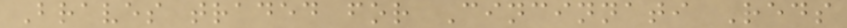Braves traded for Cincinnati Reds
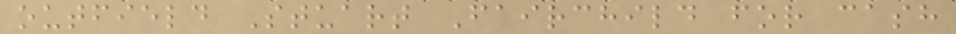outfield Stuart Fairchild for cash
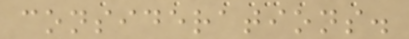considerations.
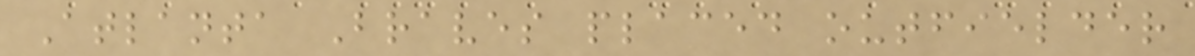Atlanta Braves placed outfielder
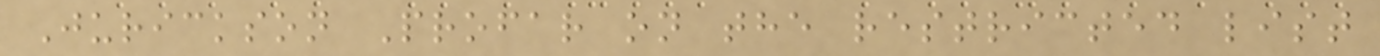Jurickson Profar on the restricted list
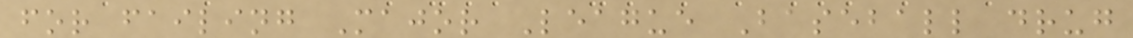for failing Major League Baseball drug
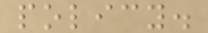policy.
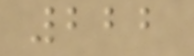222
